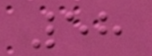58
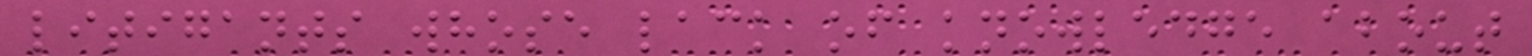litigants whose lack of knowledge about
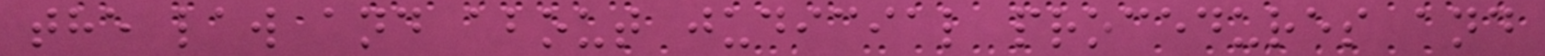the law and about judicial procedures and
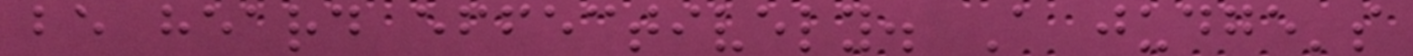be heard effectively. A judge's
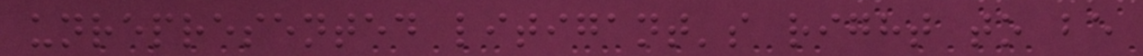unrepresented litigant's right to be
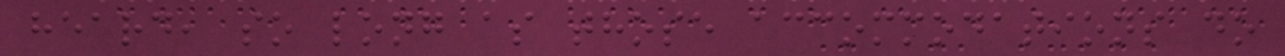heard, so long as those accommodations do
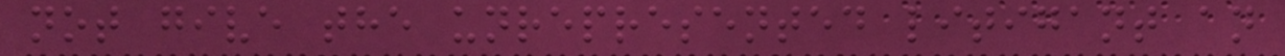not give the unrepresented litigant an
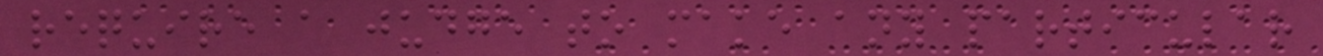require a judge to make any particular
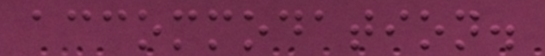accommodation.
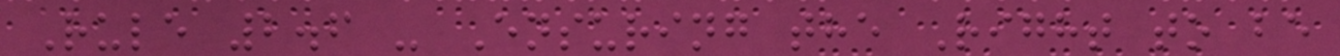Rule 2.6 - Ensuring the Right to be
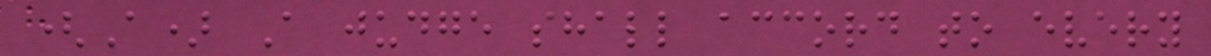(A) A judge shall accord to every
